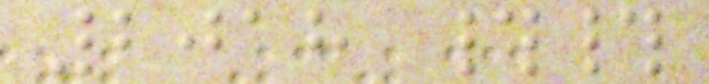2018 ##
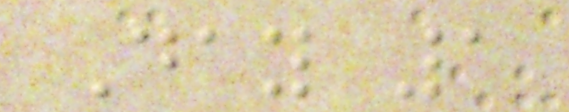Day 1
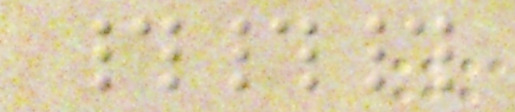###
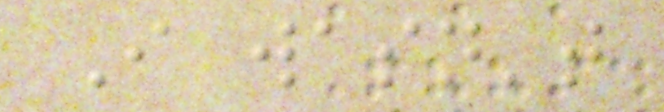I wasn't
